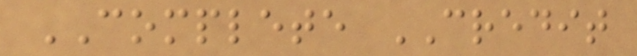COMPLETE CREDIT
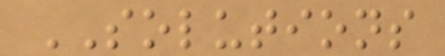SOLUTIONS
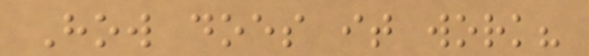How does it work?
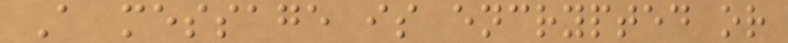A message is encrypted or
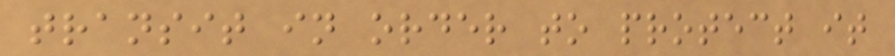transit in order to protect it
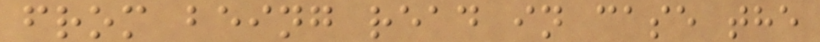from being read in case the
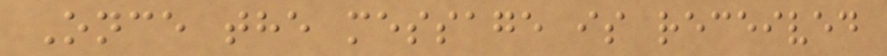Once the message is received
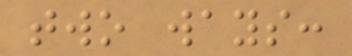two ways:
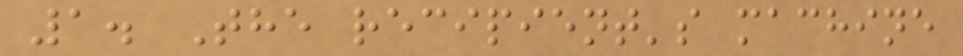1. The recipient's machine
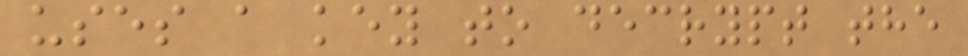uses a key to decrypt the
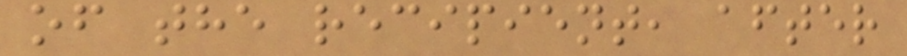of the recipient, after
